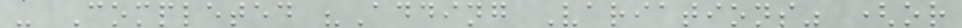- Completed "Adding Variations" (or
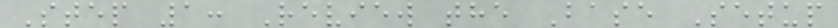Step 1: Review the Base Setup
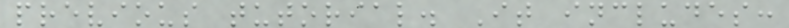previous tutorial. It includes:
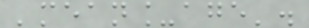'mean_age'.
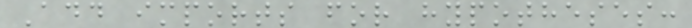Add imports for hypotheses:
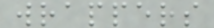wrappers
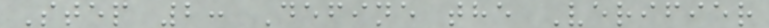Step 2: Define the Verifier
